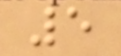5
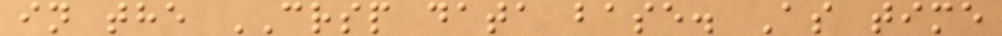in the CRSP data base. As time
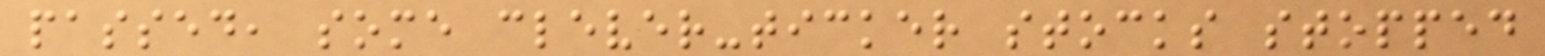passed, some clever-ticker stocks stopped
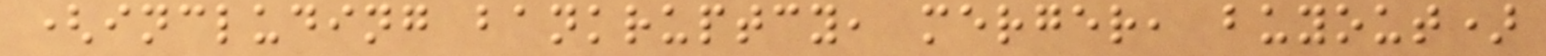(including bankruptcy, merger, buyout)
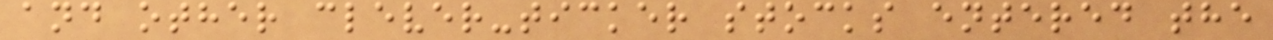and other clever-ticker stocks entered the
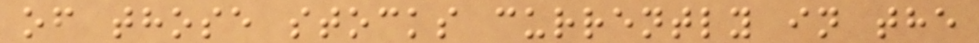of those stocks currently in the
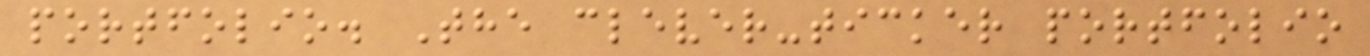portfolio. The clever-ticker portfolio
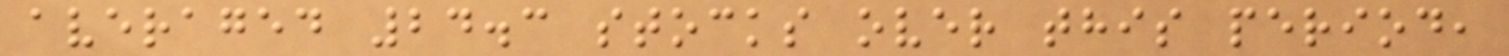averaged 24.3 stocks over this period,
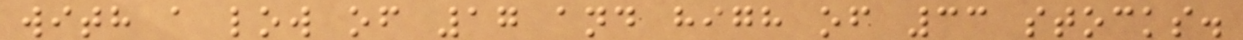with a low of 17 and high of 33 stocks.
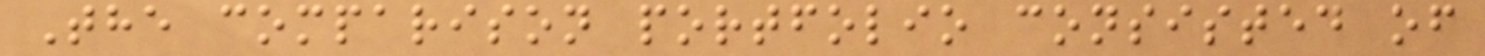The comparison portfolio consisted of
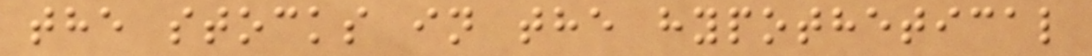the stocks in the hypothetical
